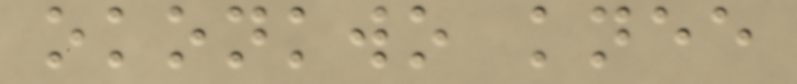okonkwo knee
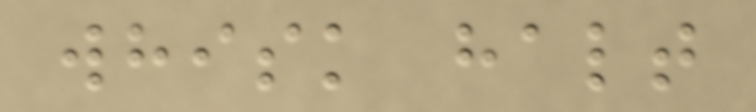whisk halt
